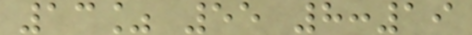13% 55 8:19
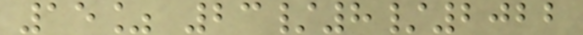15% 23/8/2022
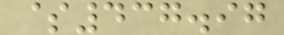$437.97
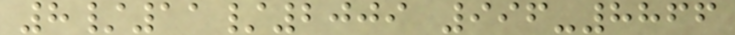8/11/2009 996-8866
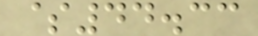$44.33
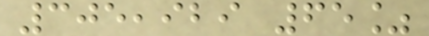305,929 65%
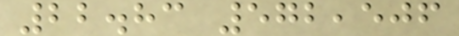22.83 572,506
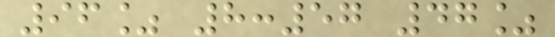96% 8:57 47%
